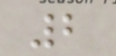2
